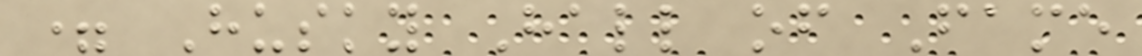= Husky Hall of Fame
